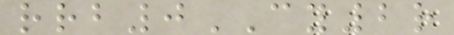rrb0CY2r
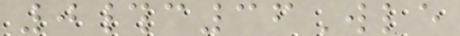0#c36Wle
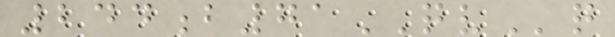244b71QVq
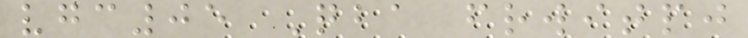vgc05 Qba frwitpj
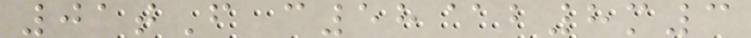01tF c58@b8m3
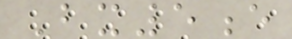Bx5e
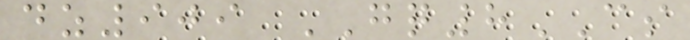dz909 GQ8CS
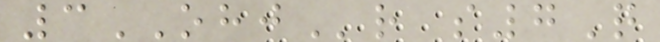3OHJr s7Q
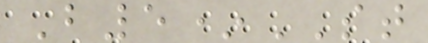B5*ST
